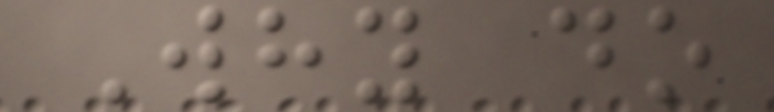Why do
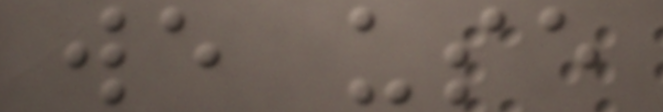we use
